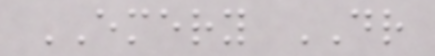EMERY DR
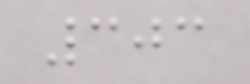303
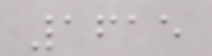1615
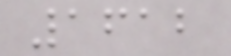1612
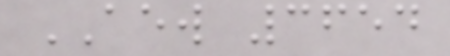AEW 3654
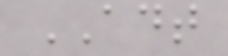ADT
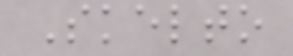Skelto
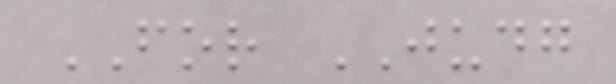FOR JUDG
